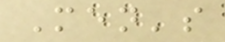Men's
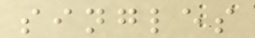singles
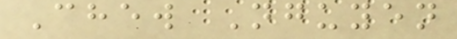Chew Nguyen
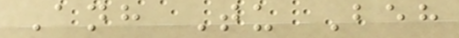Anh Tu Beh
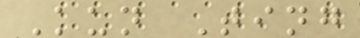Kun Ting
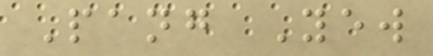Pang Yew
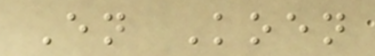En Koen
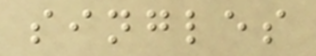singles
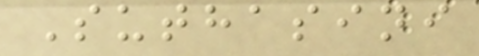Suthasini
